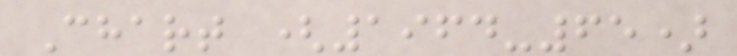Chart (1964-65)
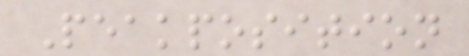Peakposition
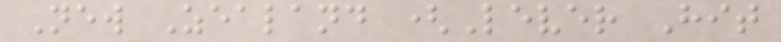New Zealand (Lever Hit
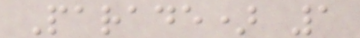Parade) 1
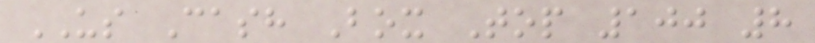US Cash Box Top 100 8
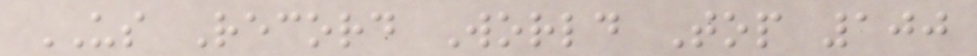US Record World Top 100
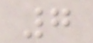7
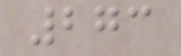273
